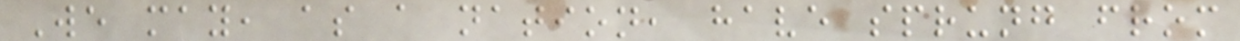We may, as a nation, have sprung from
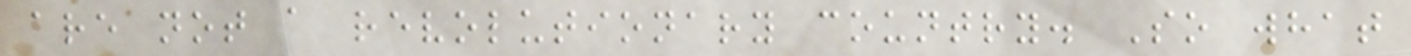are not a revolutionary country. So what
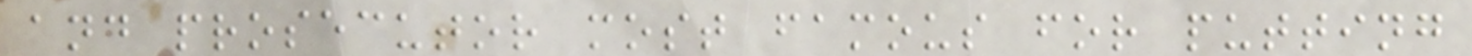and prosecutor most famous for putting
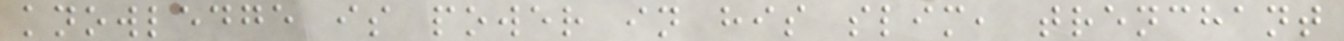knowledge is power in his slim, trenchant
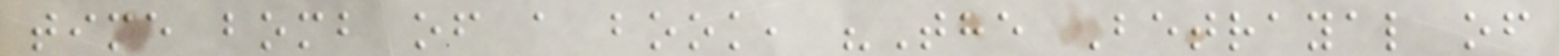time bomb of a book, "The Betrayal of
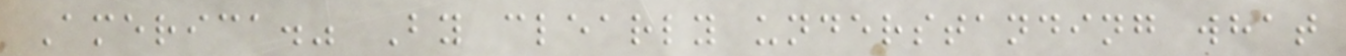America." By clearly understanding what
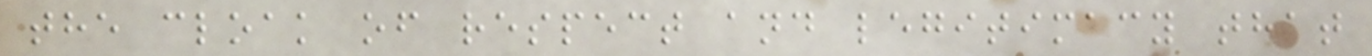the cloak of respect and legitimacy that
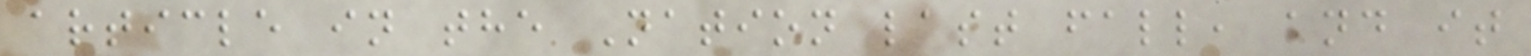article in the Nation last fall, and it
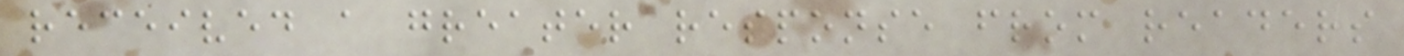received a greater response from readers
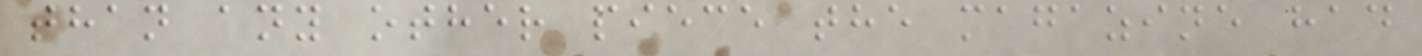than any other piece the magazine had
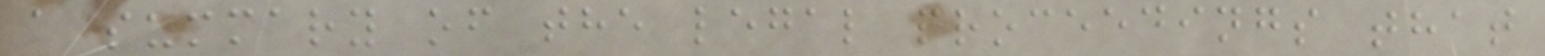a summary of the legal proceedings that
